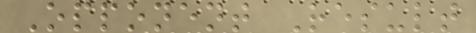Opponent Result
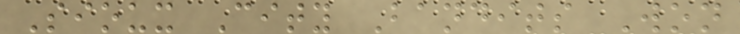Sioux City Bandits Won
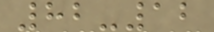82-12
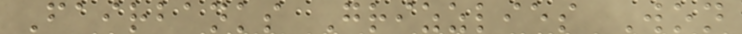Fairbanks Grizzlies Won
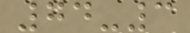74-3
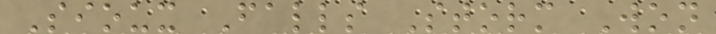Sioux Falls Storm Won
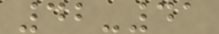42-41
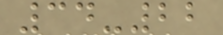34-22
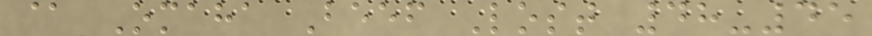@ Omaha Beef Lost 48-45
